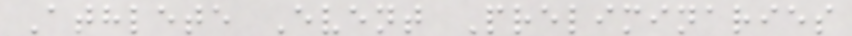Athlete Event Preliminaries
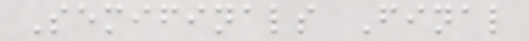Semifinals Final
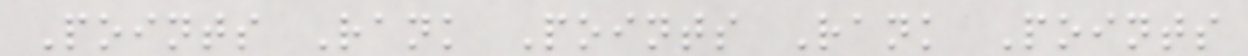Points Rank Points Rank Points
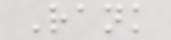Rank
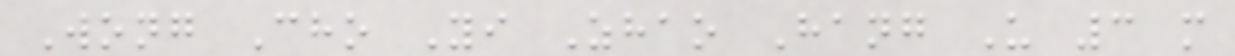Wong Cho Yi Zhao Hang U 3 m
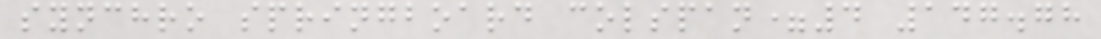synchro springboard colspan=4 147.78
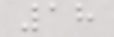18
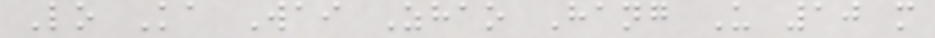Lo Ka Wai Zhao Hang U 10 m
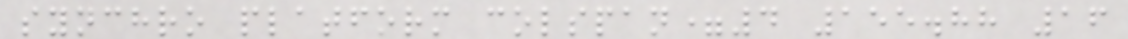synchro platform colspan=4 155.88 16
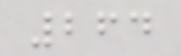264
